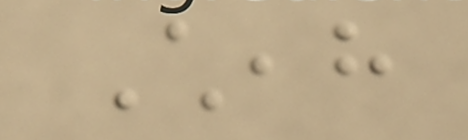Cheah
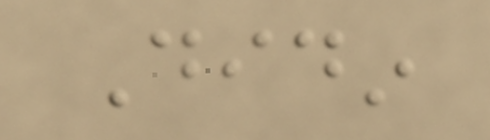Didin
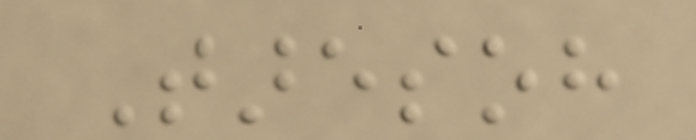Taresoh
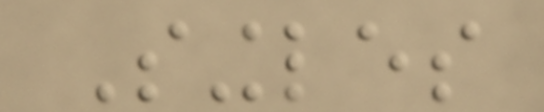Singles
